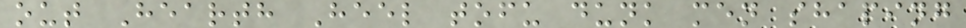out Hearth Heel tofu dunk men shaping
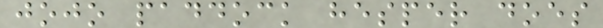jojo paddock hesper does
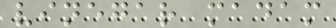vinegar madam
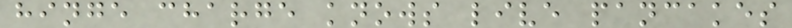hinge charge knows live pancakes
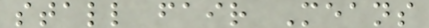stall fair Means
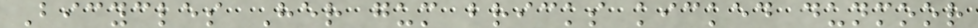Bicycles Her gum bricks kicked dunmoor
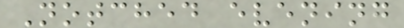Notched evening
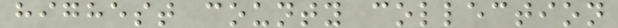highest county collection
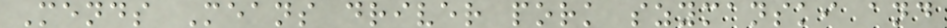Mends Means driver pork szymanski and
